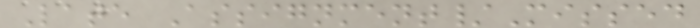Late Assignment/Missed
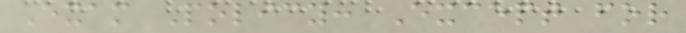Exam Policy: Except for
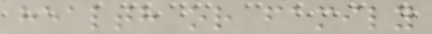health or family
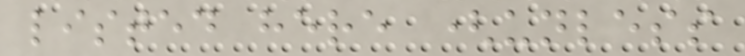listed here (unless
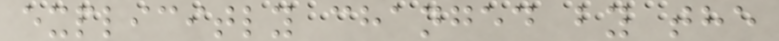explicitly changed by the
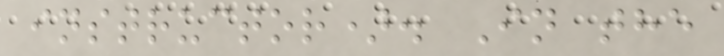instructor). In the
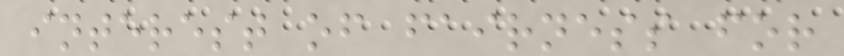interest of fairness for
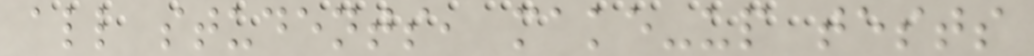all students, make-up tests
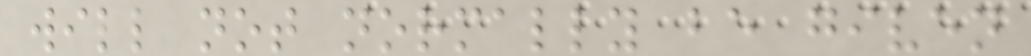will not normally be given
